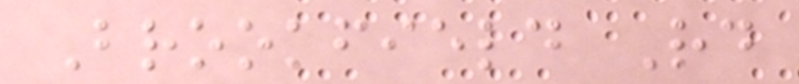Brookfield Rd
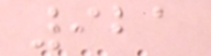921
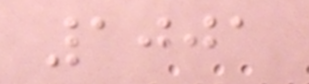1001
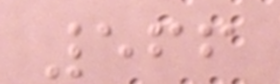566
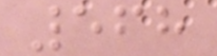568
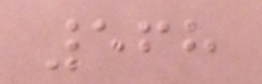568
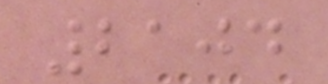2104
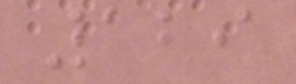129
